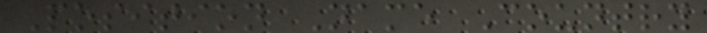Position Name Country
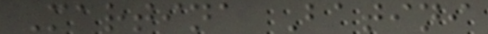Martina Batini
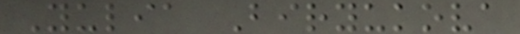Yulia Biryukova
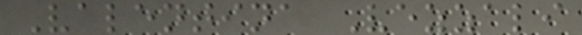Valentina Vezzali
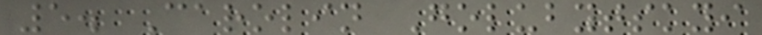5. Carolin Golubytskyi
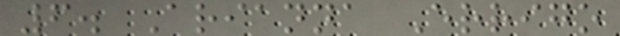6. Arianna Errigo
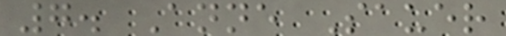7. Anne Sauer
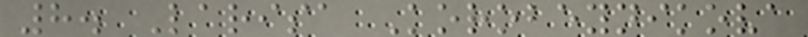8. Larisa Korobeynikova
